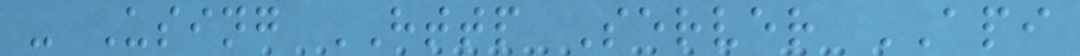- Using HTTP Server API
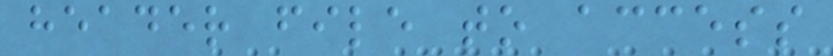header file to access
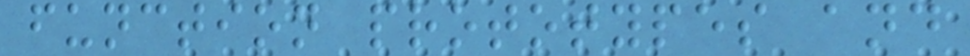function prototypes and
